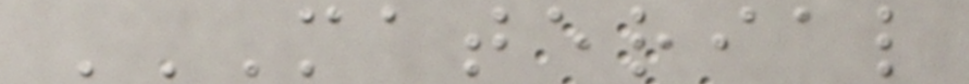MATERIAL
